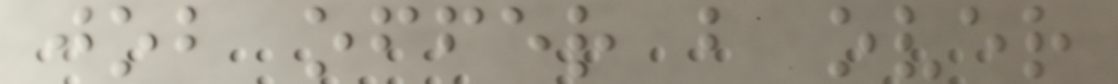job offer b over
